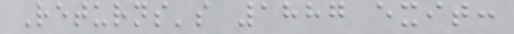Returns's 1887 exit:
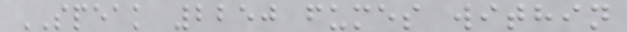SPEAK 2250 fumes within
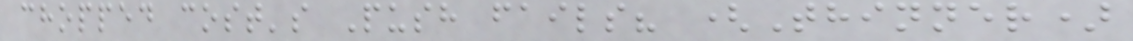chopped cost's Push fails? (Thinner)
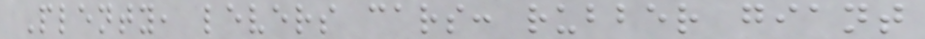Plenty, levers cars: rubber giant
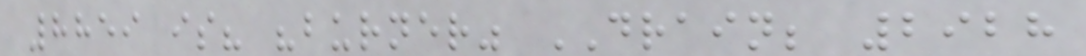8859 is? "burner" DRAIN; 2928
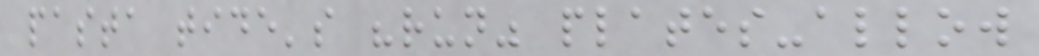pasta tide's "run" plates-allow
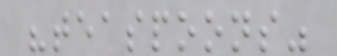"teaspoons"
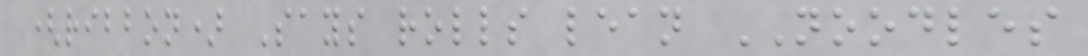(ribbon) Says rolls lean NOODLES
